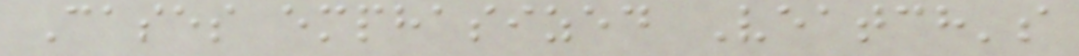Cases emphasized Veatch's
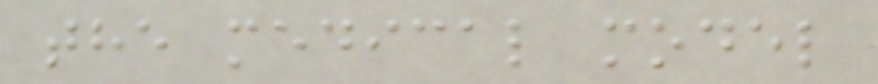the medical model
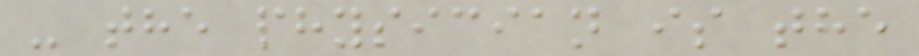- the physician is the
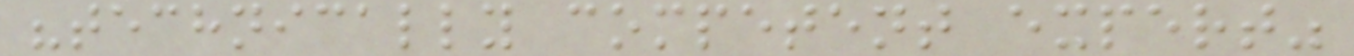"technically competent expert"
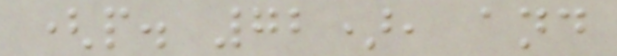(p. 72), and
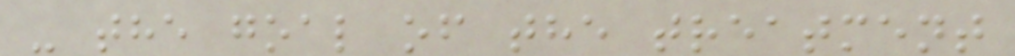- the goal of the treatment
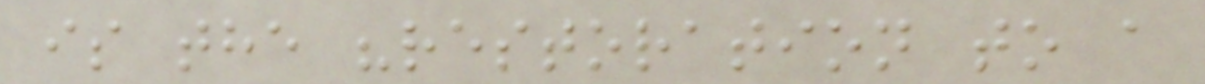is the "restoration to a
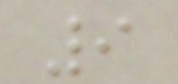9
